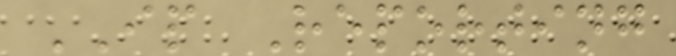IP Reporting
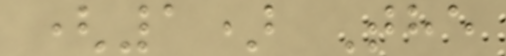(1) The
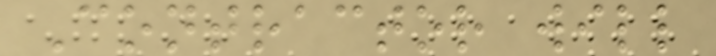Contractor will
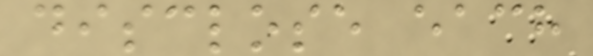disclose each
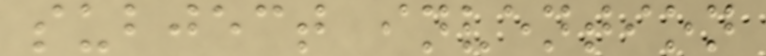subject invention
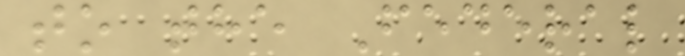to the Federal
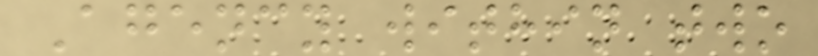Agency within two
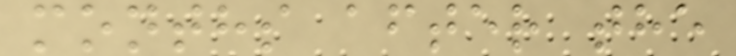months after the
